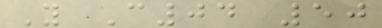Y C04 50
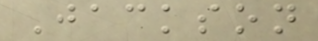Jackson
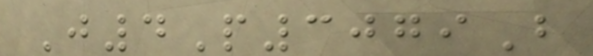J4P3079B
